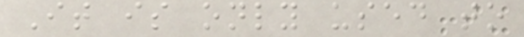It is only used to
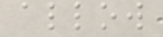allow
